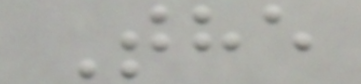The
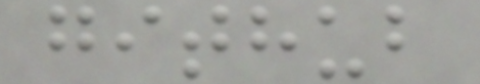github
